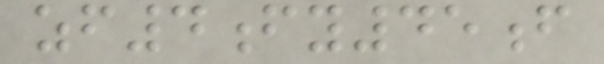zf4fy45f
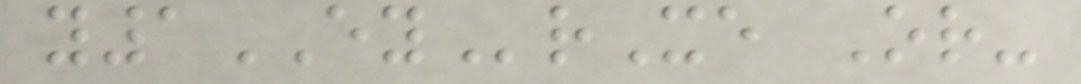y1EYrXe Or-
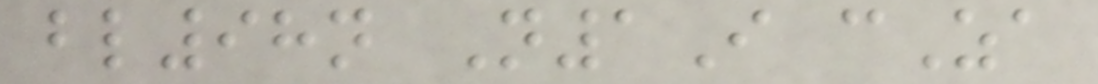bl98n N1I cZa
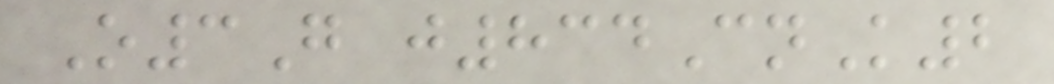O3G j834CnK2
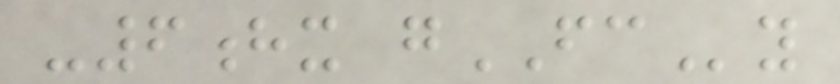-6hx gFCy
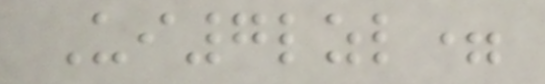Ui7lzl=
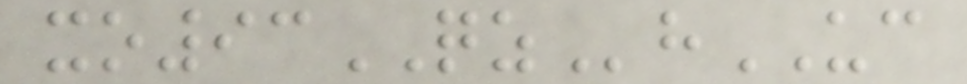xo93QZhUC
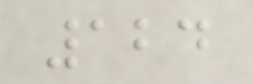124
